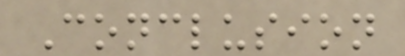Conclusion
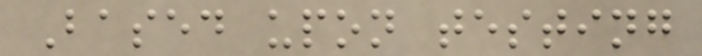Based upon testing
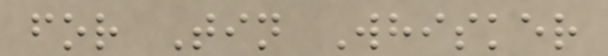for Tin Whisker
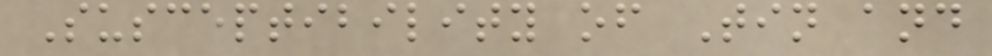Susceptibility of Tin and
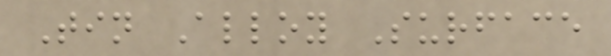Tin Alloy Surface
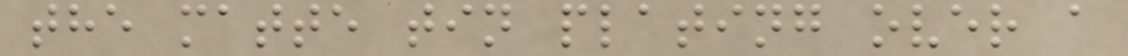the matte tin plating over a
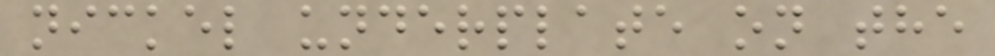nickel underplate on the
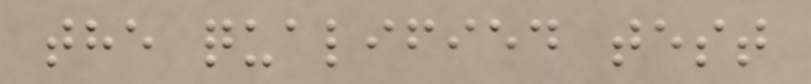the qualified test
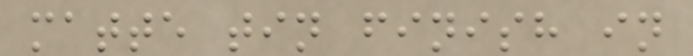matte tin finish in
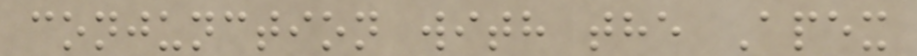conjunction with the Apex
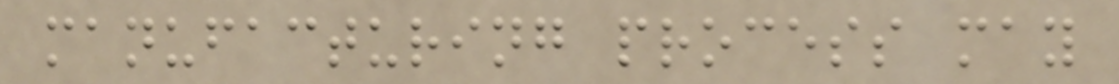manufacturing process may
